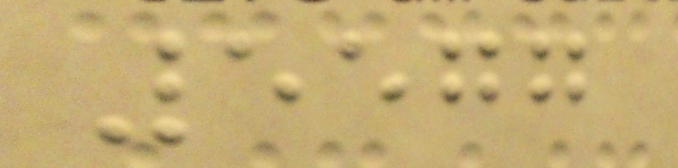5577
